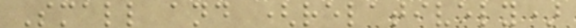Small and (relatively)
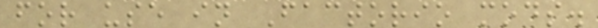for use in Factorio mods.
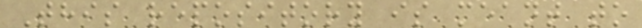This repository is meant to
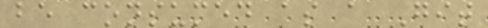be consumed as a Git
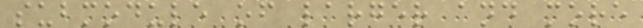submodule of larger and more
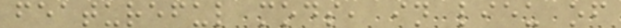featureful mods, in lieu of
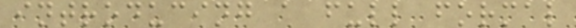introducing a full formal
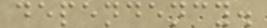dependency.
